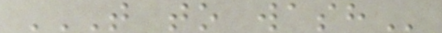T TO WASH
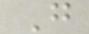G
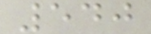540
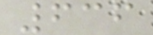636
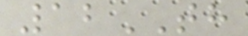12TH
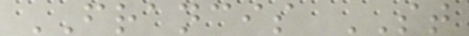FRANCIS ST
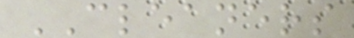CLEANERS
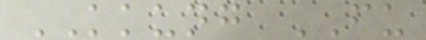KKUNG FU
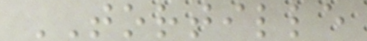TORTILLE
